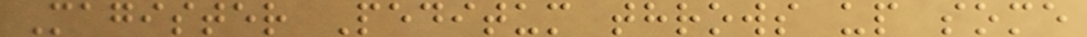Magister Peditum throws up some
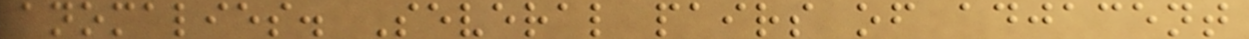anomalies. Several pairs of adjacent
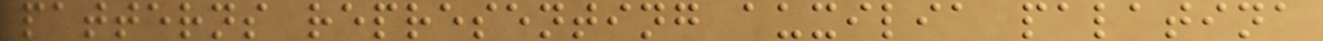patterns representing auxilia palatina
